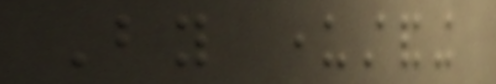By understanding
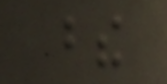these
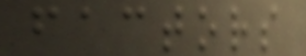factors
